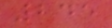245
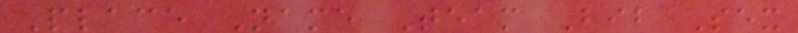Place Name Team Bib Sex
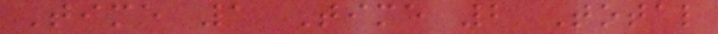Time 1 Time 2 Total
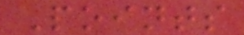Points
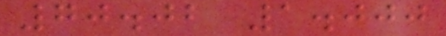70.02 1.000
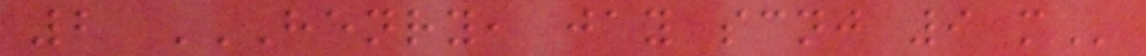2 HENRY, JAY SCNJ 9 M
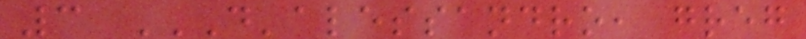3 D'ALESSANDRO, GREG
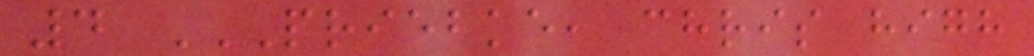4 PRIEBKE, CHRIS HIGH
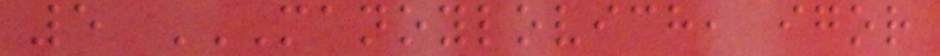5 MANOYLOVICH, IGOR
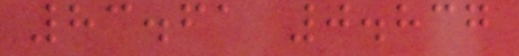83.61 0.837
